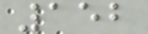152
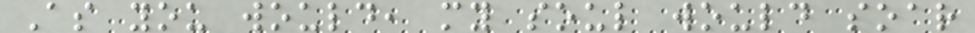As you would, my soul would soar
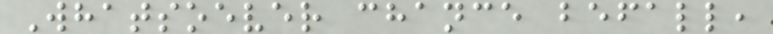Whatsoever chance befall,
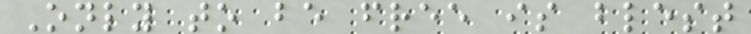Only to be free is blest
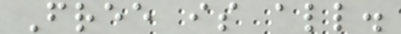Free is all.
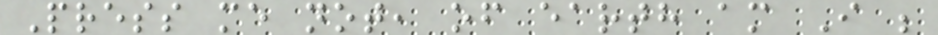Press me not, of earth am I ;
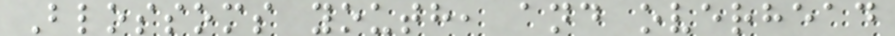Blossoms youth, and overhead
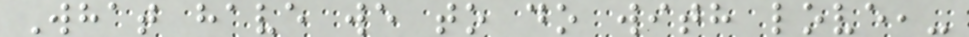What have we to do with love,-
